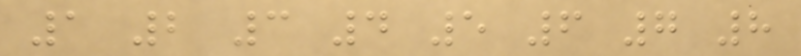1 2 3 4 5 6 7 8
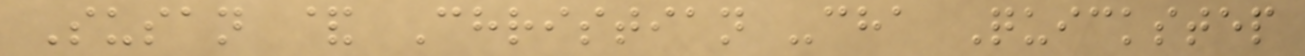Susan & Christian -cha Quickstep
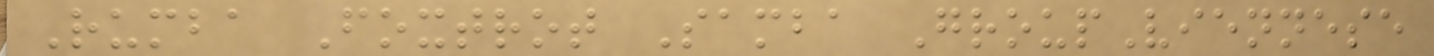Rumba Foxtrot Samba GroupViennese
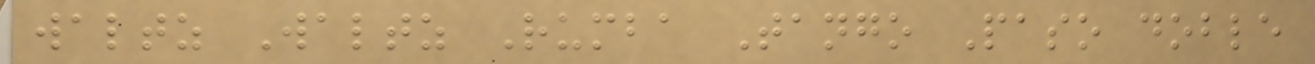waltz Waltz Rumba Tango Paso doble
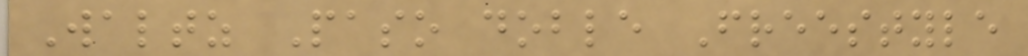Waltz Paso doble Freestyle
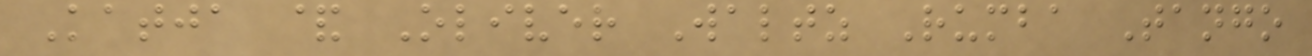Katja & Oliver Waltz Rumba Tango
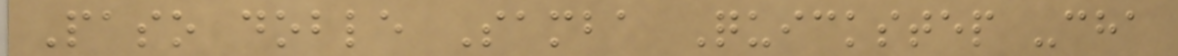Paso doble Samba Quickstep -cha
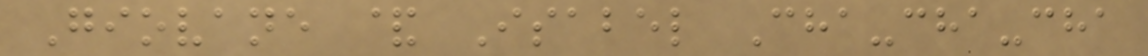Giovane & Isabel Cha-cha-cha
